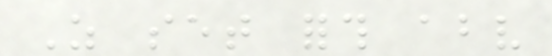As set forth above
